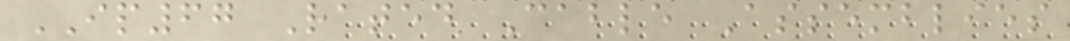IP67 Rated Cable Assemblies
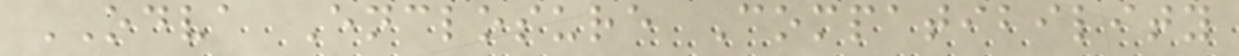ODVA Enclosure Compatibility
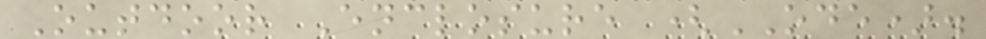Outdoor Enclosure (ODE).
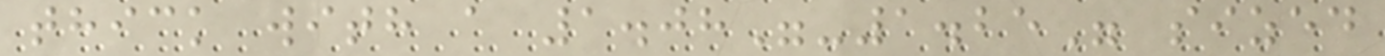thick with a 1.08"-1.25" sized
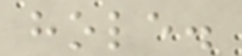hole.
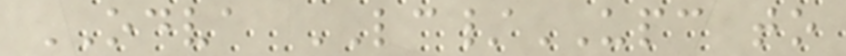ODVA LC/UPC to
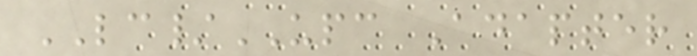LC/UPC Adapter
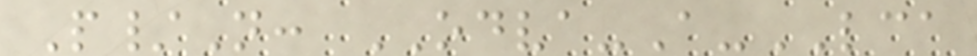P/N: ODVA-A-LCA
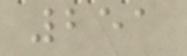251
